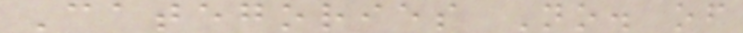Categories No. of
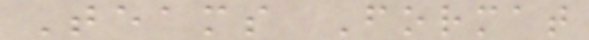Teams Format
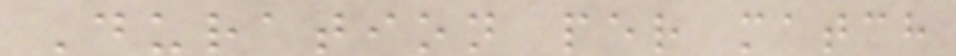Duration per match
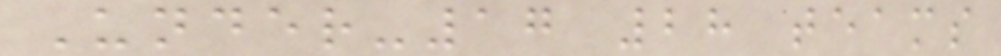Under-17 28 teams
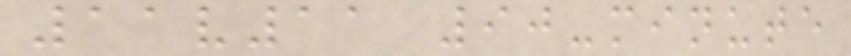11v11 90-minute
